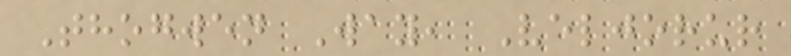Thogwen Way, Veljorur
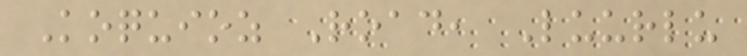Koquioz Road, Luurlu
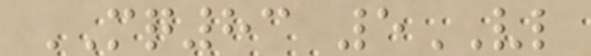MQ83 5VL
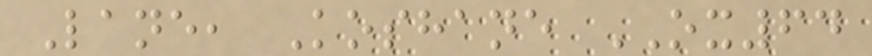Lane, Koshane OX64
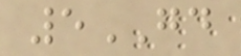5GD
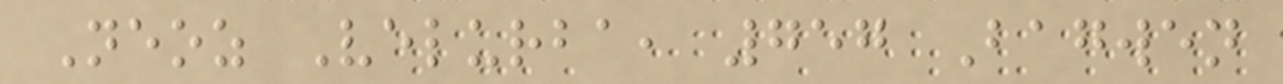Neoz Velurba, 757 Bagwen
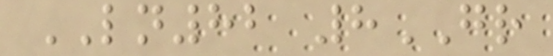LN82 8GR
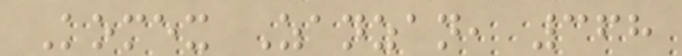Komex Zanzan, 368
